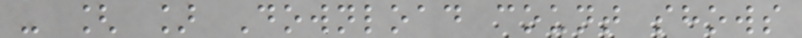- [ ] Download count shows
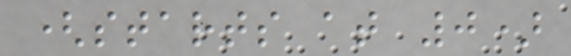(starts at 0)
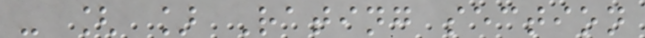- [ ] Rating section
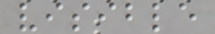visible
